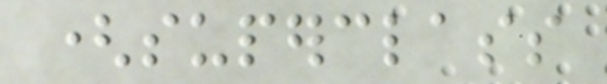(superclass
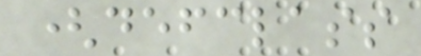(defclass
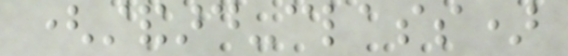(standard-class)
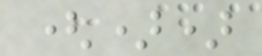())
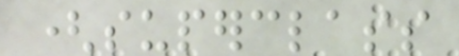(superclass
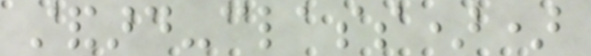standard-class))
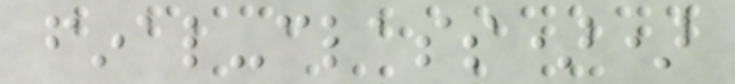final-class))
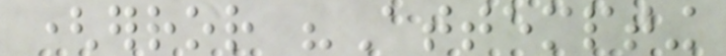(error "Attempting
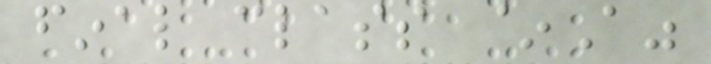final class ~A"
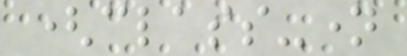(class-name
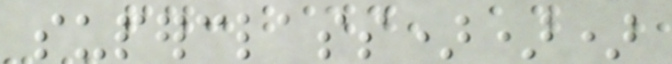superclass)))
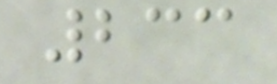233
